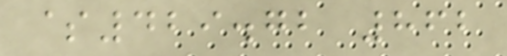$429.72 862
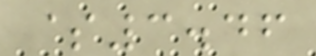$3.46
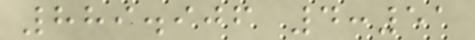889.906 4:51
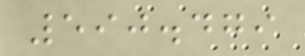590.479
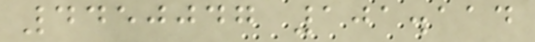4450047 101.114
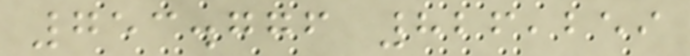753.776 826,259
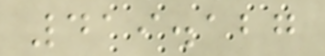419.127
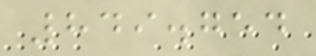849.754
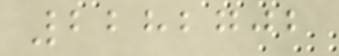2282702
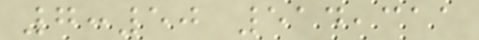7:50 514,311
